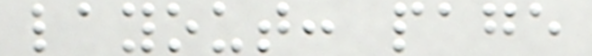layout: page
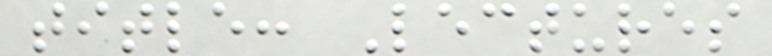title: Lectures
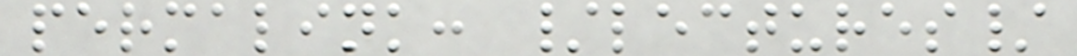permalink: /lectures/
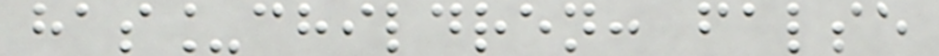has_children: false
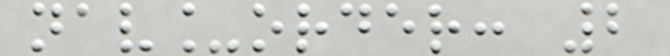nav_order: 2
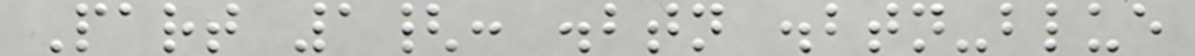Part 1{: .btn .btn-blue
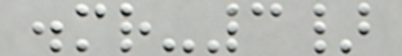.mr-3}
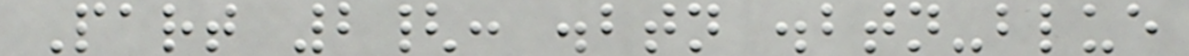Part 2{: .btn .btn-blue
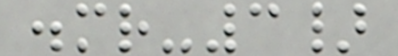.mr-3}
